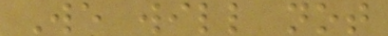We will not
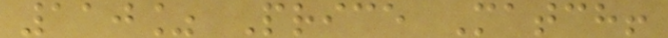110% Price Match!
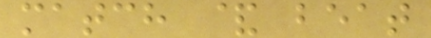match & beat
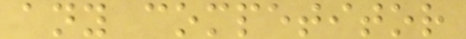any competitor
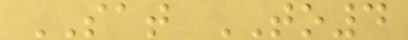SAT TO4
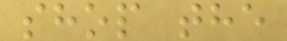shop the
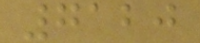7120
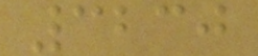3230
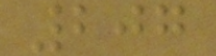207
